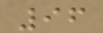96
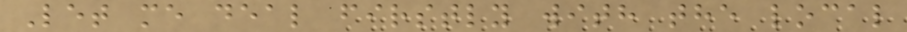Let me deal firstly with the local
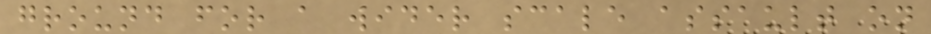ground for a wider scale assault on
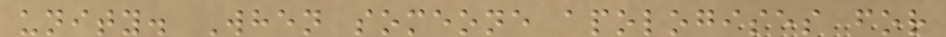unity. When someone apologises for
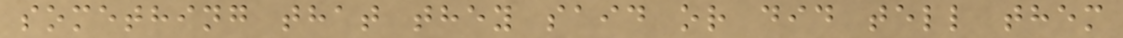something that they said or did tell them
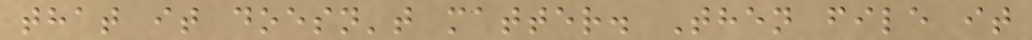that it doesn't matter. Then file it
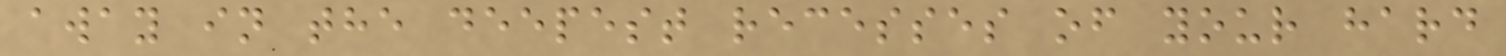away in the deepest recesses of your hard
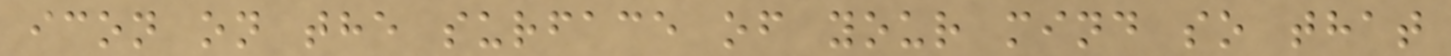icon on the surface of your mind so that
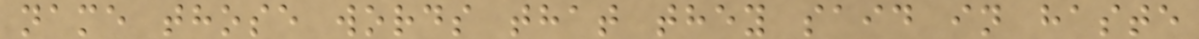name those words that they said in haste
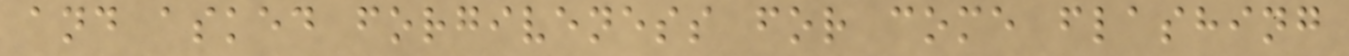and asked forgiveness for come flashing
